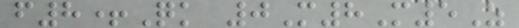f8+Qk 0M8M5Z
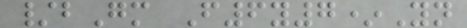/bGm F6y7*Yn
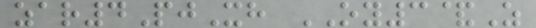zar4PjXh OY3&Z
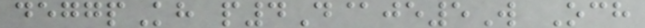deggpKh p4D@je5W Och
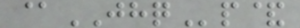@JHQp&
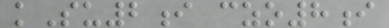kSu2i czo8i
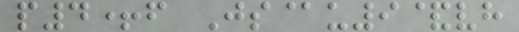p4+f Js@u9&vh
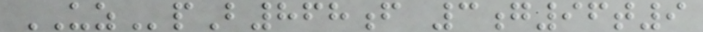UZpB868f 3g96t9
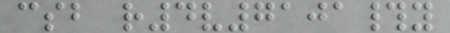csb r4v7101#y
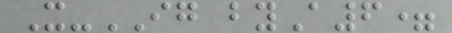X-IG byA6=
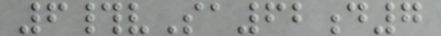6#vSa62d7
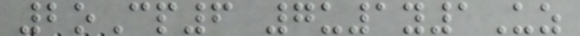2oCp6 7u1y1Uz
